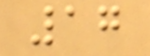17
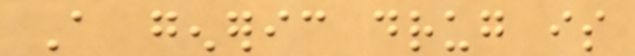A generic drug is
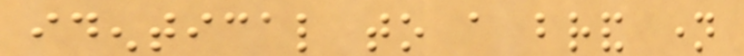identical to a brand name
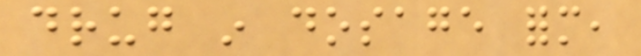drug in dosage form,
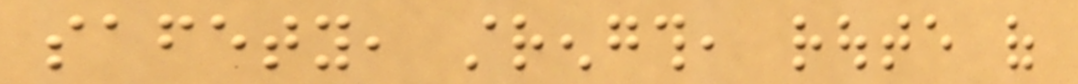safety, strength, route of
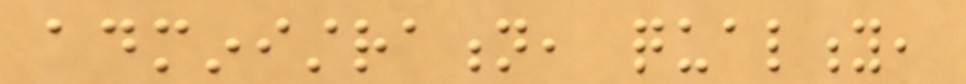administration, quality,
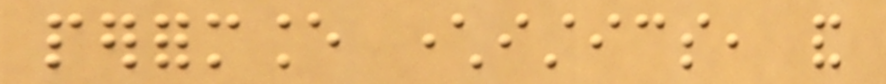performance characteristics, and
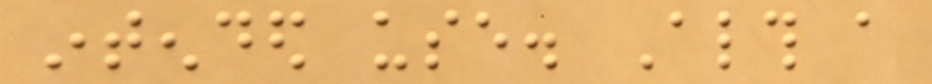intended use. Although a
